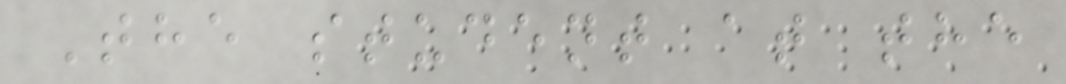The student at the
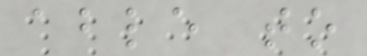able to
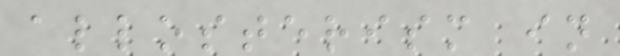allosterism in
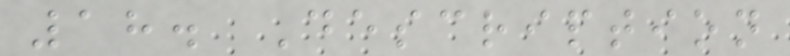18. Description
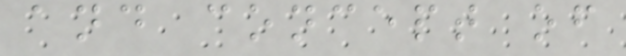and concept of
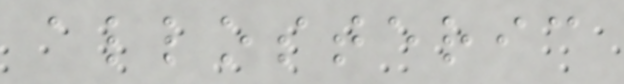allosteric
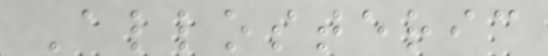Allosteric
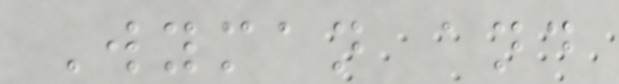Wyman and
